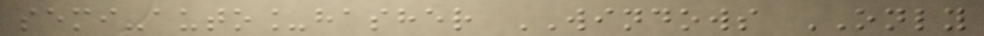semi-auto_hasher WINDOWS ONLY
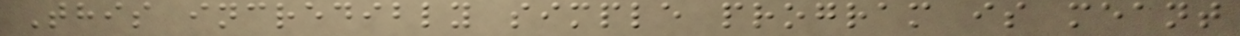This incredibly simple program is meant
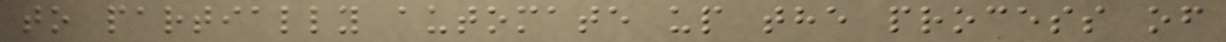to partially automate up the process of
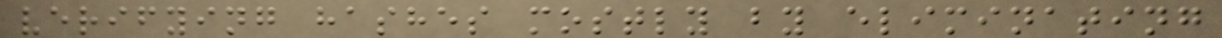verifying hashes mostly by eliminating
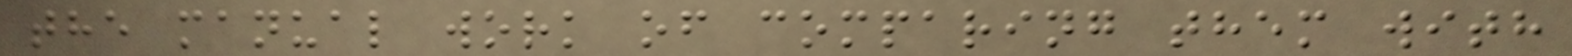the manual work of comparing them with
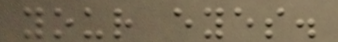your eyes.
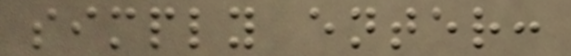simply enter:
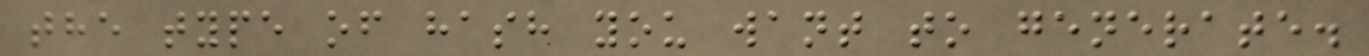the type of hash you want to generate.
